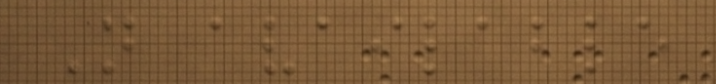Not available
